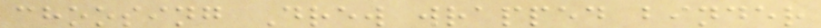choosing Drew wrapped binder
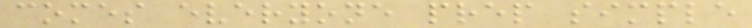comes everyone prep simple
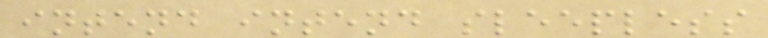intend intend sleepless
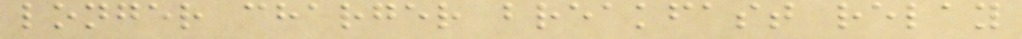longer charger breakfast relay
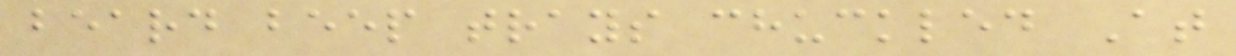beard beep trays chuckled At
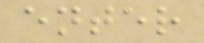enter
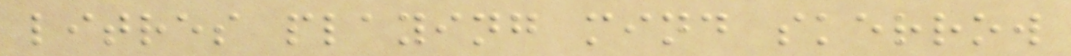litres playing mind skerrow
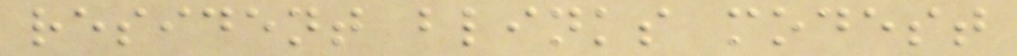resident blinks modest
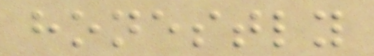honestly
